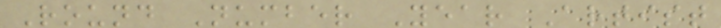Round Number Year Artist
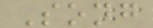Song
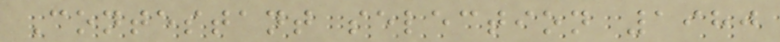Contestant selection 1980
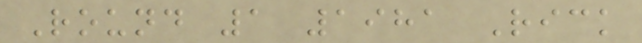Round 1 1981 Rick
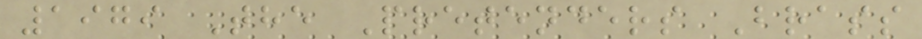1979 The Pretenders Brass
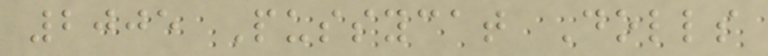2005 Pussycat Dolls
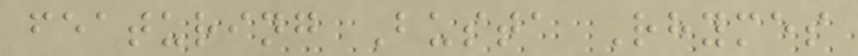featuring Busta Rhymes
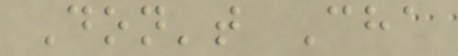Don't Cha
